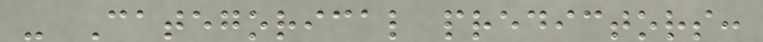- Categorical predictors:
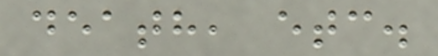death, etc.
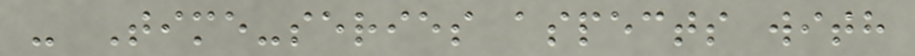- Time-series aspects with
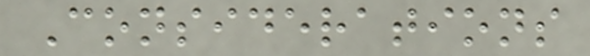Considerations
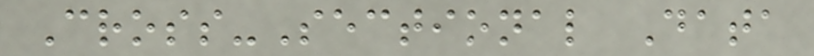Cross-Sectional Data
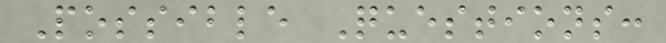Possible Questions:
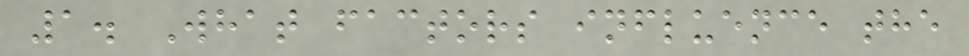1. What factors influence the
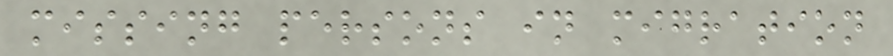missing persons in migration
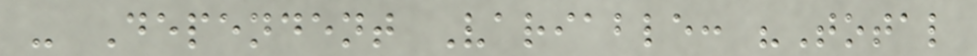- Dependent Variable: "Total
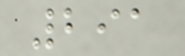291
